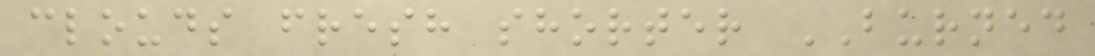clouds fresh shorter BURNED
